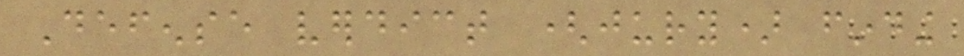Defense verdict (jury) finding
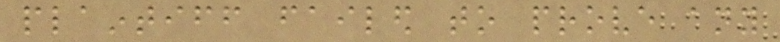plaintiff failed to prove any
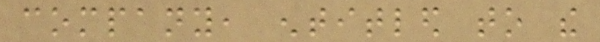company, entitled to the
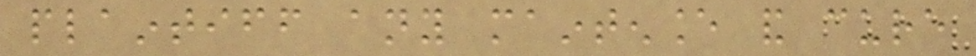plaintiff any maintenance and cure
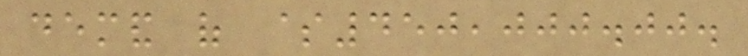demand of $450,000.00.
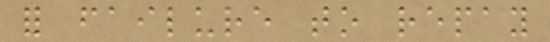for failure to repay
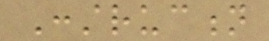Construction
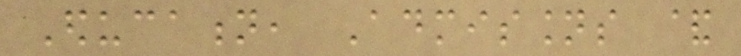Education, Admissions &
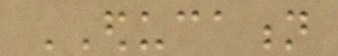EDUCATION
